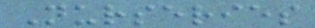Nurseries
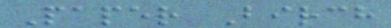Paper Birch
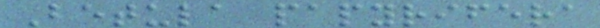Betula papyrifera
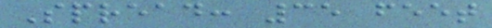Spread: 35 feet
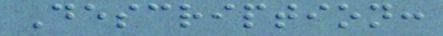Description:
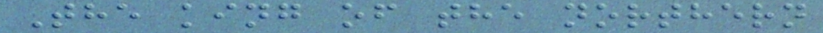The king of the northern
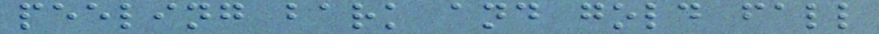peeling bark and gold fall
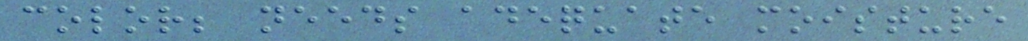color; needs adequate moisture
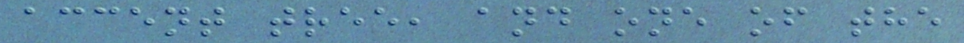accent tree, and one of the
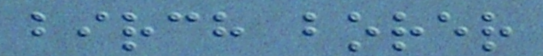birch borer
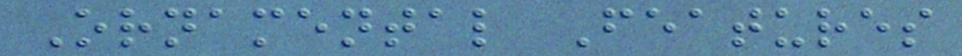Ornamental Features
